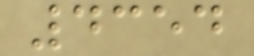4354
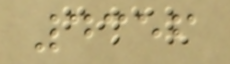4356
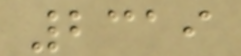2319
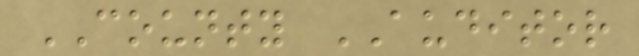COUNTY AUDITOR
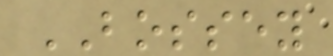BOSSEY
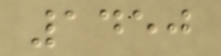1450
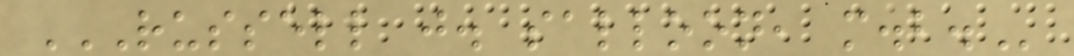RUSSELL J. SALLOON, M.B.
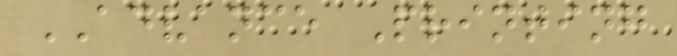ADVANCE Printing
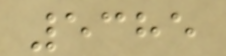5385
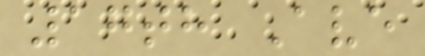17th Ave
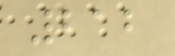212
